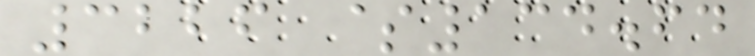3226 $134.64
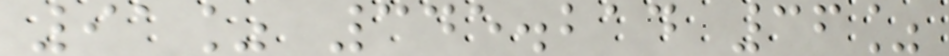91% 345.214 36%
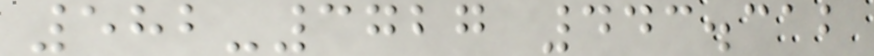582-3727 443.312
